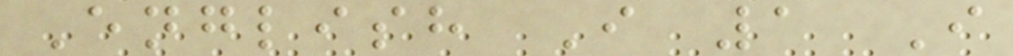English I 1 I
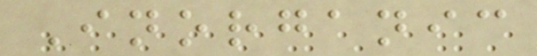Inorganic
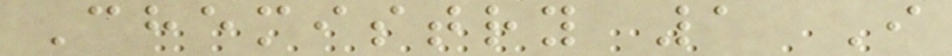Chemistry 1 I
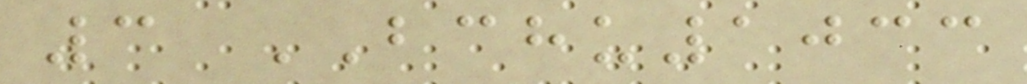3 BCHU1033
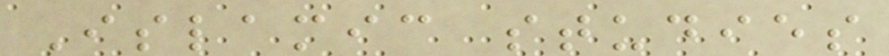Islamic studies
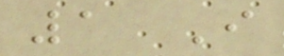1 I
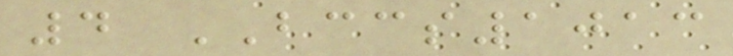4 BCCS1013
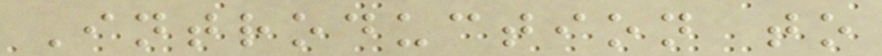Introduction to
